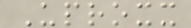Uproxx
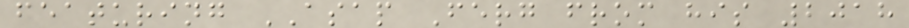featuring ASAP Ferg from his 2018
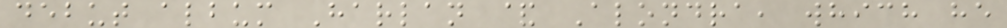debut album Harlan & Alondra, which he
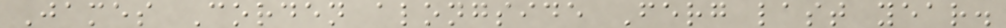James Corden alongside Ferg last year.
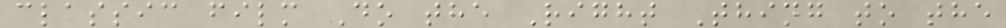classic film Do the Right Thing to the
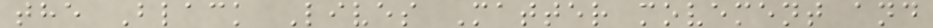the Black Lives Matter movement and
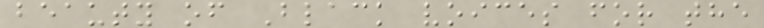beauty of Black voices for the
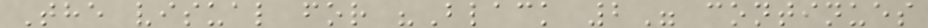The visual for "Black 2" continues
